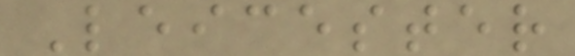Leicester
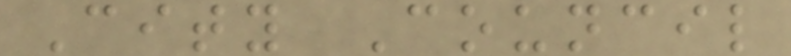City Council
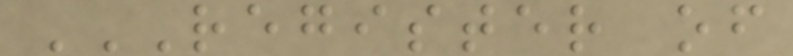REGISTER OF
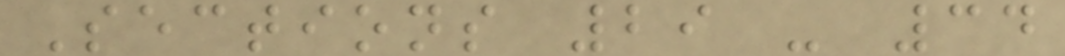Sections 29 - 34
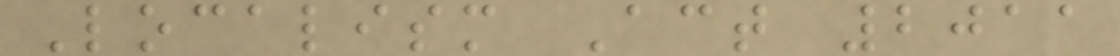Localism Act 2011
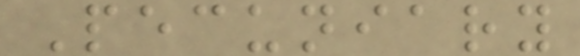Pecuniary
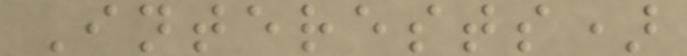Interests)
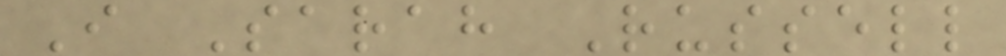I Sarah Russell
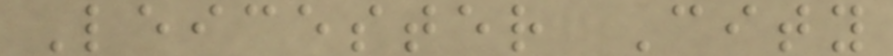Leicester City
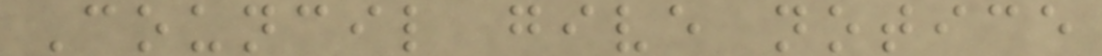Council give notice
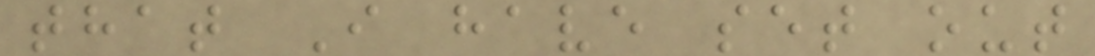that I have set out
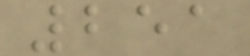251
